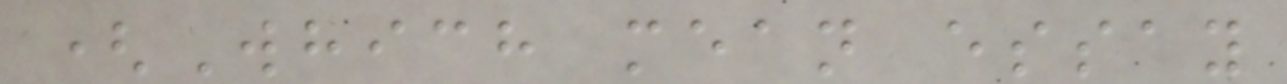(Which mean essay
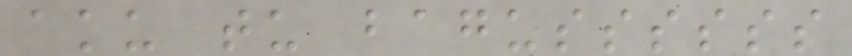aku tu bagussssss
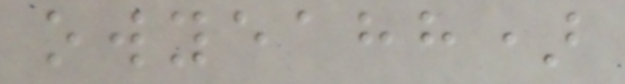owyeahh)
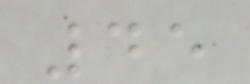45
